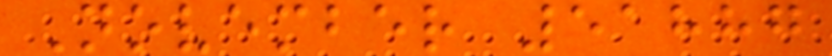November 51887
